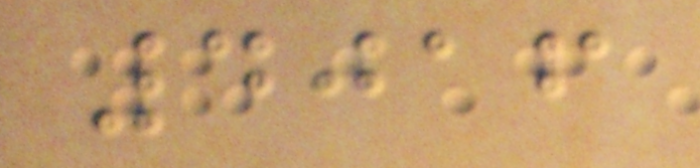4016
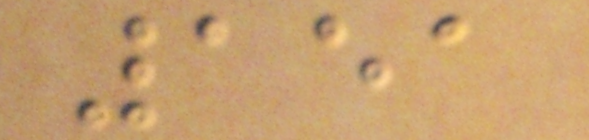151
